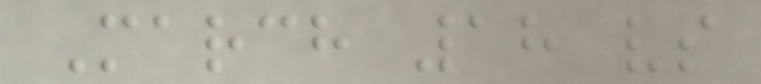March 18 vs
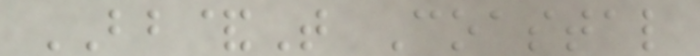BB&T Coastal
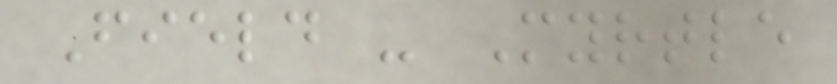Field - Myrtle
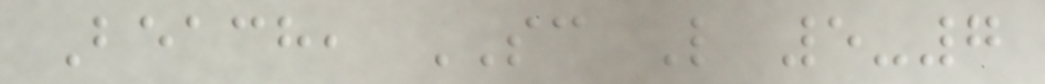Beach, SC L 5-7
